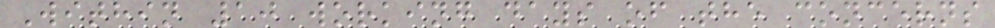Within 10 working days of the concerns
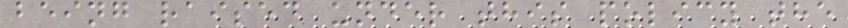being raised under this policy the
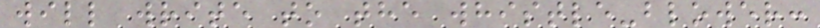will write to the whistle-blower:
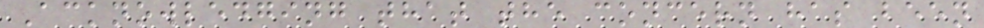Acknowledging that the concern has been
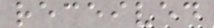received
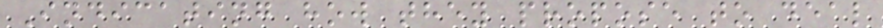Indicating how they propose to deal
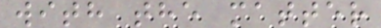with the matter
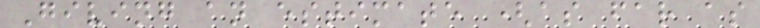Giving an estimate (as far as
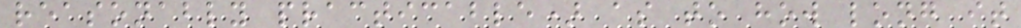reasonably practicable) as to how long it
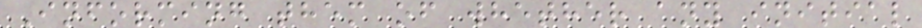Informing them of whether any initial
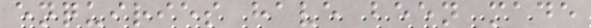enquiries have been made
